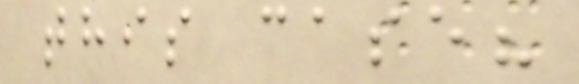this case?
